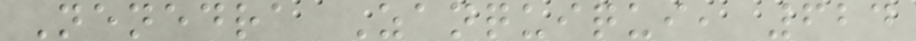Nenedra Zanquiqui, 624
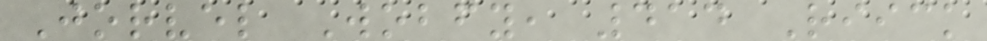Jorvel Wobfy, 414 Riick
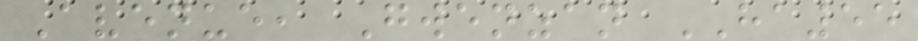Avenue, Gwenzan HA55
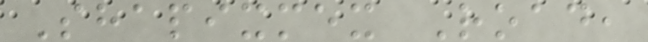Shapixmex Road,
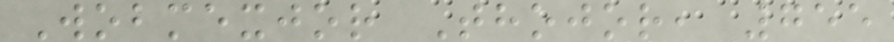Wobmexjor Thojor, 755
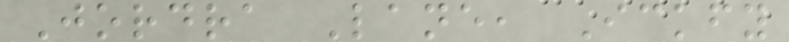Jordra Lane, Ickfy
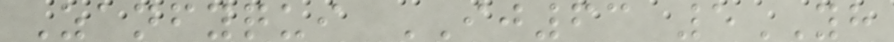Zanfyqui IJ63 5YH
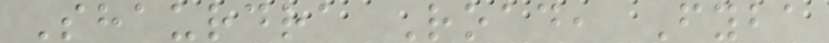Shaurdra Road, Fyba
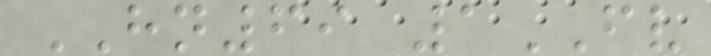HN69 1FV
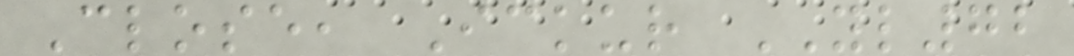Close, Ickur YL72
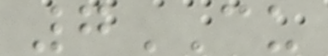7CU
